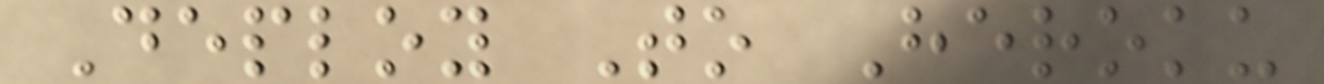Deploy To Heroku
